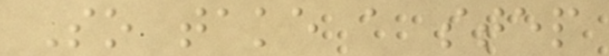So take a step
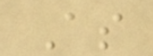As
